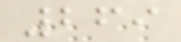269
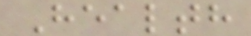Health
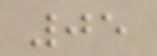05
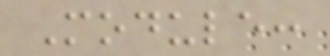Module:
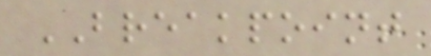BREAKPOINT
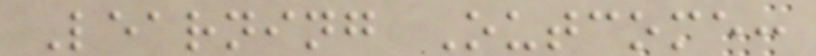Learning Outcome:
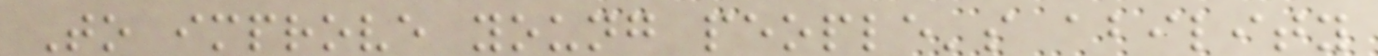To improve young people's ability
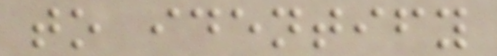to identify
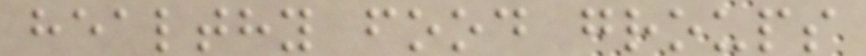healthy food groups
